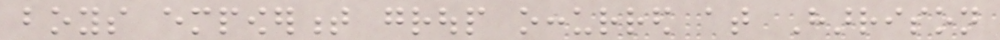boys empowerment group occurred at Harrison
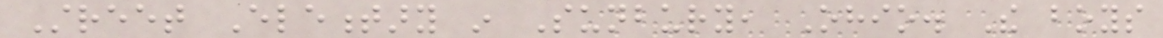Street Elementary in Sunbury, Ohio. The boys
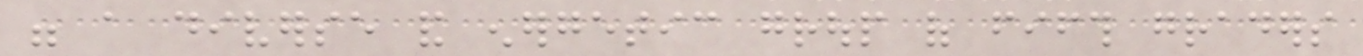were a diverse and energetic group of fifth graders
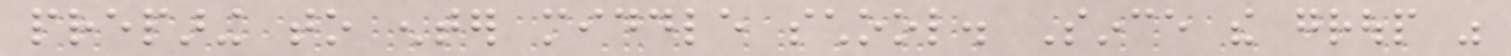preparing to enter middle school. Since the group was
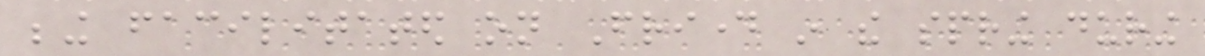being facilitated on Friday in the spring during
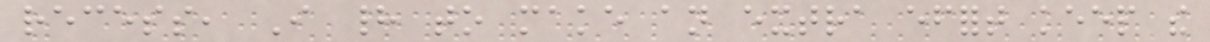recess, I had to make an extra effort keep the
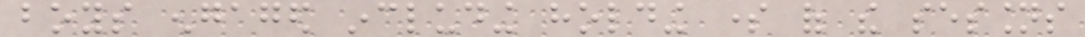boys engaged including holding some of the sessions
